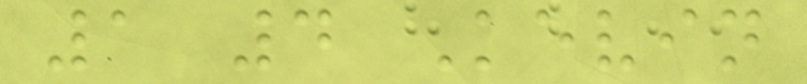1 4 Kevin
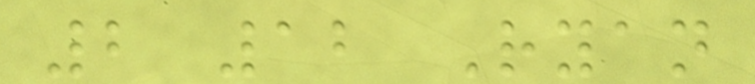2 12 Ryan
